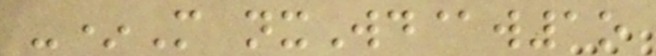-*M nxWd@w1o
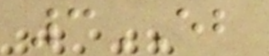3EB
